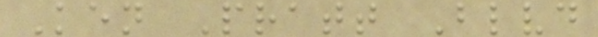Ken Pratt Blvd
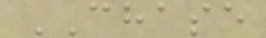CHASE
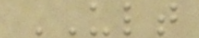ULT
